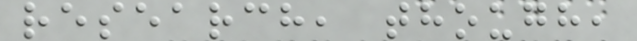research, though,
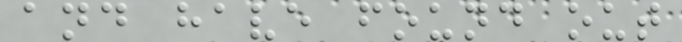and have found out
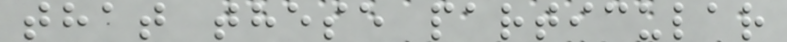that these particular
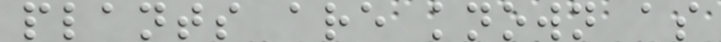plants are known as
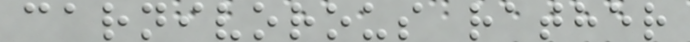carnivorous rather
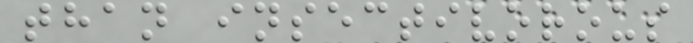than insectivorous
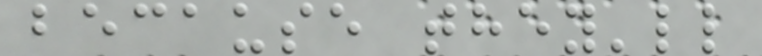because they'll
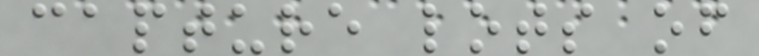capture lots of
